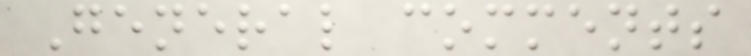General comments
